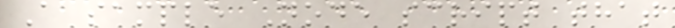A sample Node script that
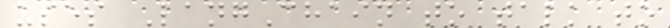uses LangChain to talk to
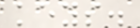keys.
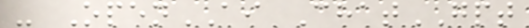- OpenAI ChatGPT
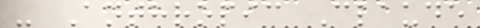- Anthropic Claude
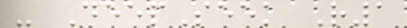- DeepSeek R1
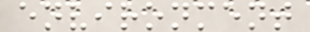environment
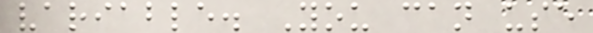variable. You can use
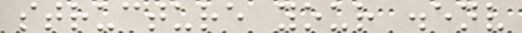structure your .env
